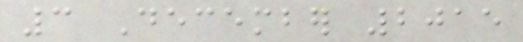3 December 2015
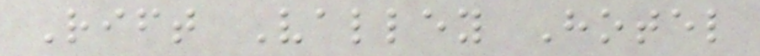Rift Valley Hotel
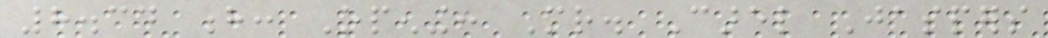8.34 h: Opening: Mr. Carel Jaspers
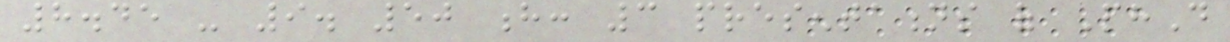8.45 - 9. 50 h: 3 presentations of PhD
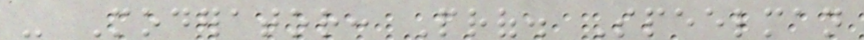- Moderator: Prof. Speelman
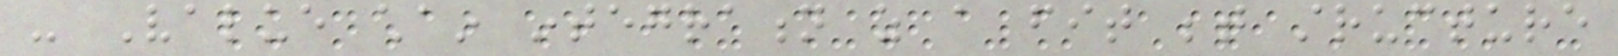- Value chain integration as a fit between structure
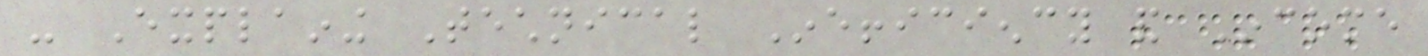- Explaining Technical Inefficiency and Income
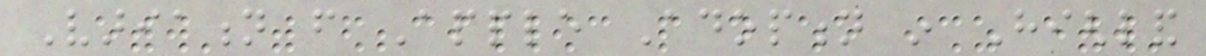Variation from Apple Adoption in Highland
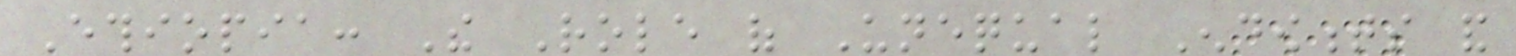Ethiopia: The Role of Unequal Endowments and
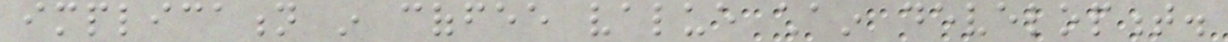implication in coffee value chain development.
